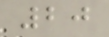20
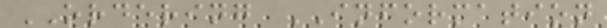ORDERING INFORMATION
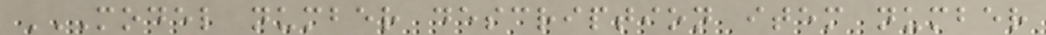MODEL NUMBER DESCRIPTION ITEM NUMBER
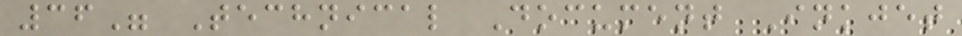36" Technical Document Inkjet
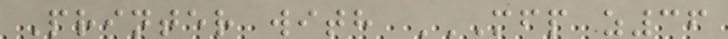Printer with MFP Z36
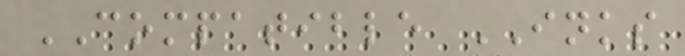COMPATIBLE INKS
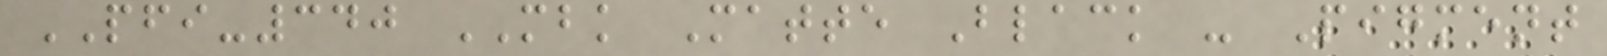PFI-340 MBK Matte Black - Pigment
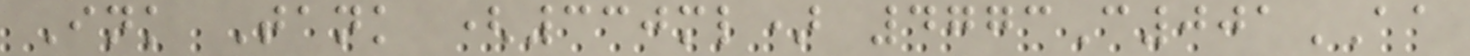Ink Tank (330ml) 4773C001AA
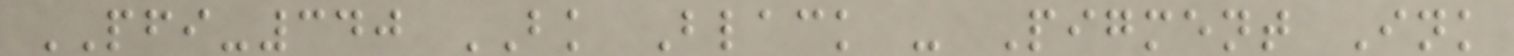PFI-340 BK Black - Pigment Ink
